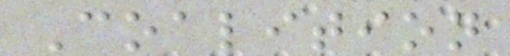Coalition
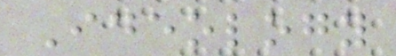Ideology
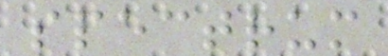spectrum
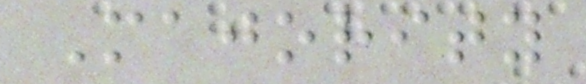Majority
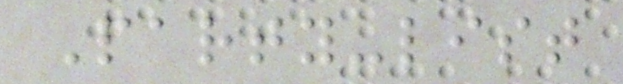Party-list
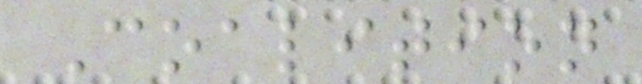Coalition
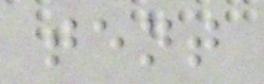tent
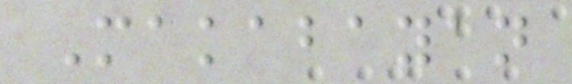Makabayan
